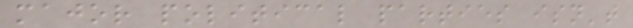major political parties isn't
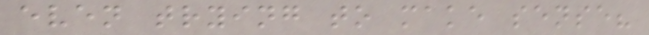even trying to make sense?
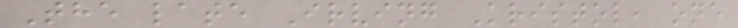The late Irving Kristol, one
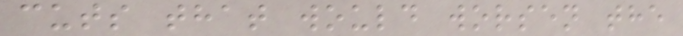cuts that would worsen the
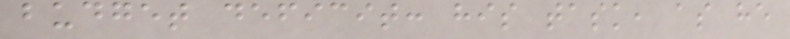budget deficit: his task, as he
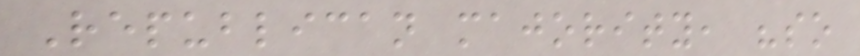Republican majority, "so
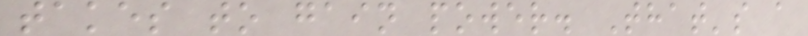takes to gain power. That's a
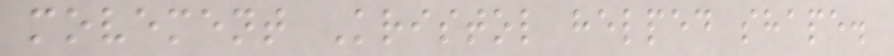movement Kristol helped shape.
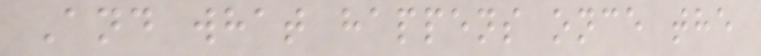And what happens once the
